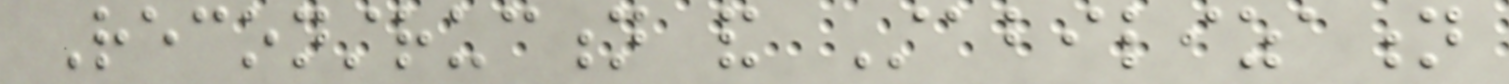Reconstruction and Stabilization
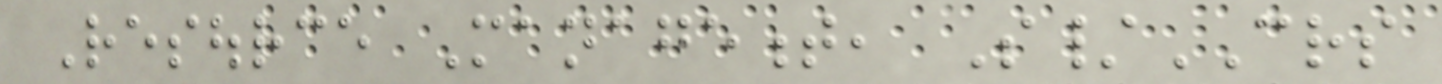Resource Management, S/CRS
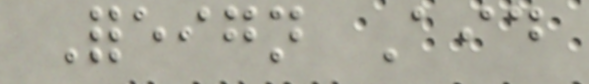Foreign Aid
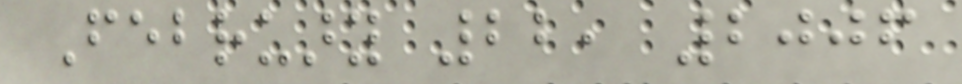February 22, 2006
